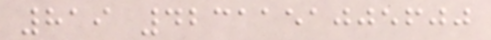819 4231151005600
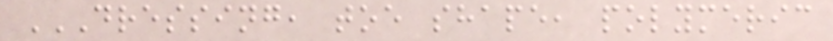DRESSING, TOE SHAPE, POLYMERIC
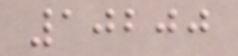10200
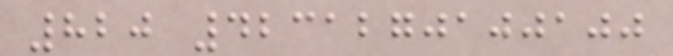820 4231270100100
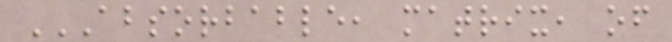ABSORBABLE, MATRIX, OF
